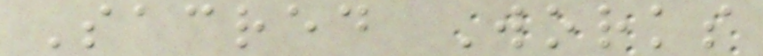Sacred Works
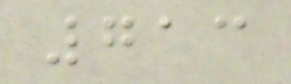713
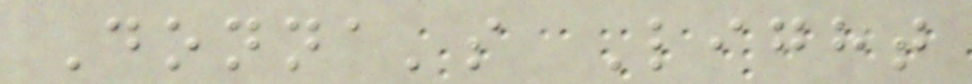Donna's Light
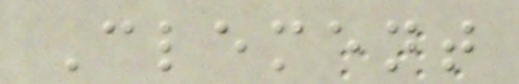Clement
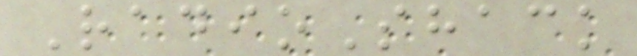RadioShack
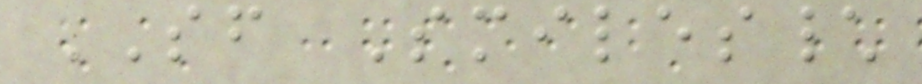SF Smiles\
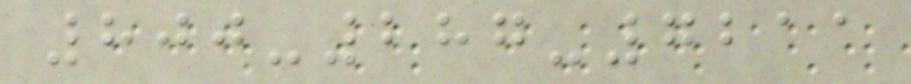800-287-7211
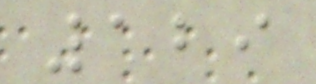129
